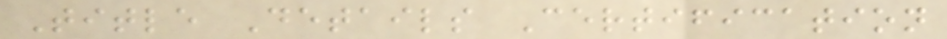Title Details Certification
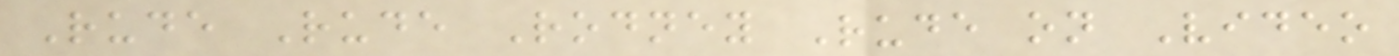Rude Rude Rodney Rude on Video
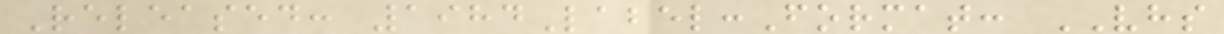Released: 1984Label:Format: VHS
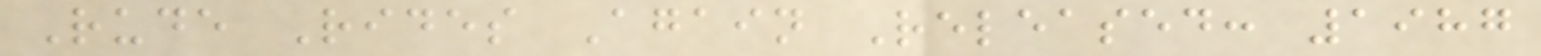Rude Rides Again Released: 1987
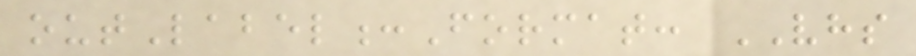outLabel:Format: VHS
